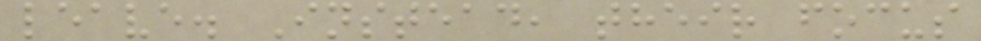leave. Instead, their focus
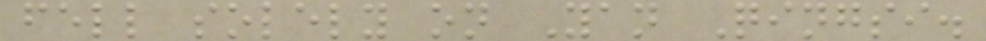fell solely on Yan Qingsi.
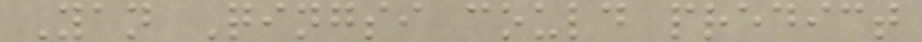Yan Qingsi could predict
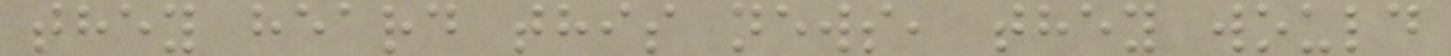they heard this news, they would
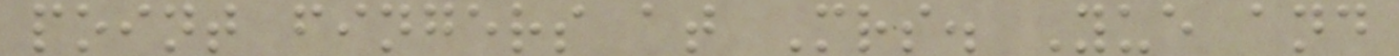point fingers at Mrs. Yue and
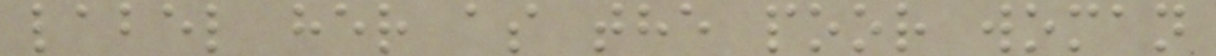label her as the poor woman
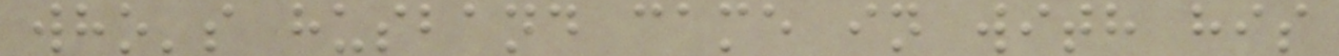who's husband came in with his
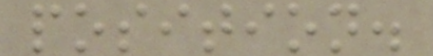position.
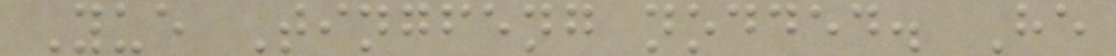Yue Tingfeng nodded. He
